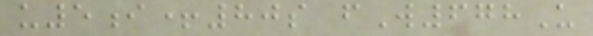u5i+80s fW678U
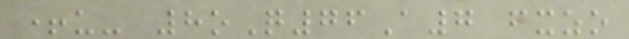+u- 8oQ76A7 fxzo
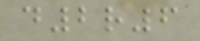d2r6
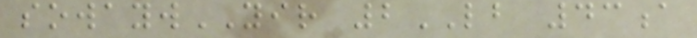sowaywYIR 2LB 43a
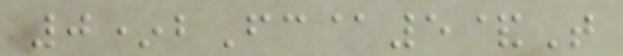0*bFc@5&T
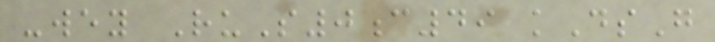-wey RuS0c49 kDsG
